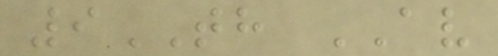9TH AV
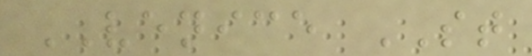VENICE ST
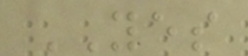YES
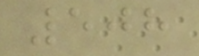508
